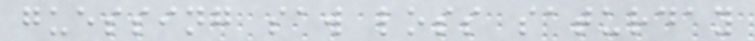guessing saw loss saturday
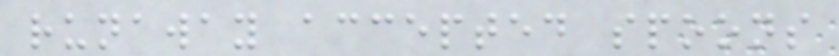runaway accepted spoons
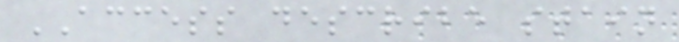ACCESS describe stain
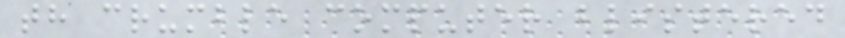th crumble computer blistered
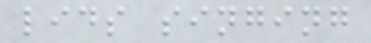lids singing
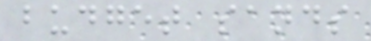budget sands
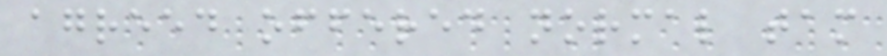agreed offered normal tam
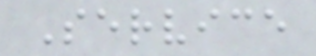Service
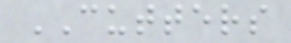CUTTERS
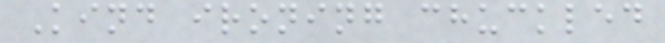Kind ironing chuckled
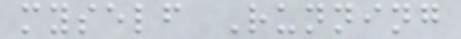myself Running
